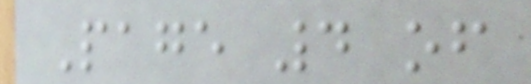Page 4 of
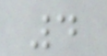4
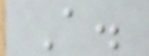A.
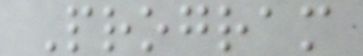Program
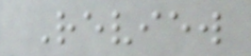Review
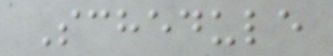Schedule
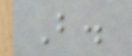B.
